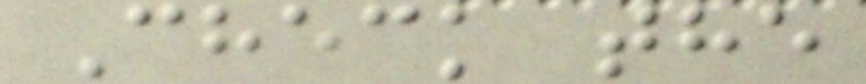Check the
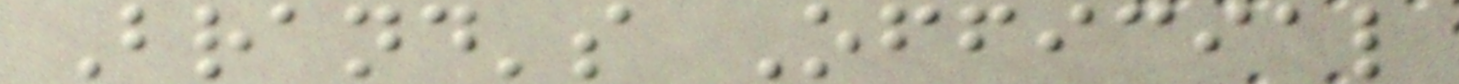Brand's Official
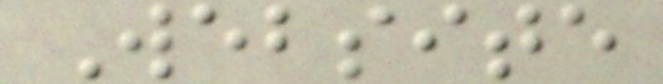Website
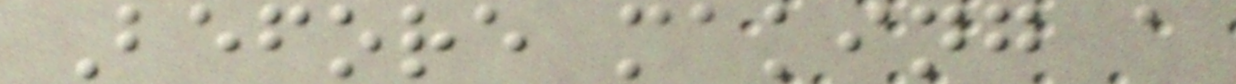Before making a
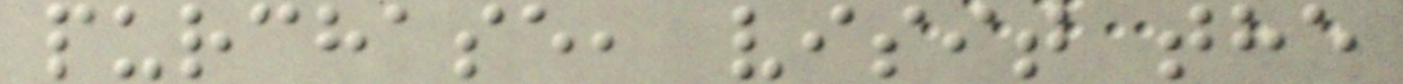purchase, visit the
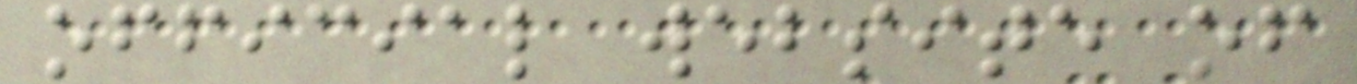official website of
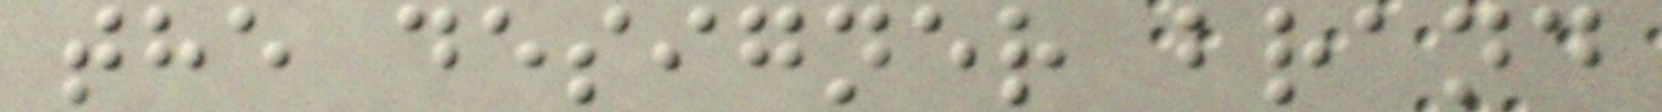the designer brand
